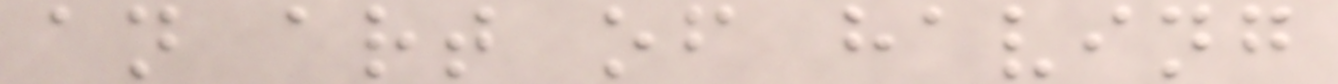an art of having
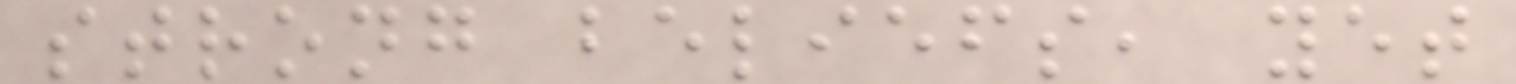strong beliefs, yet
